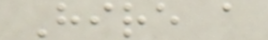Hire a
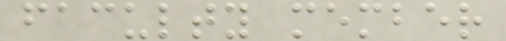faculty member
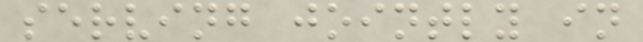serving jointly in
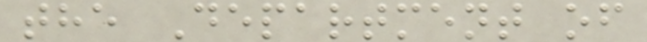the Department of
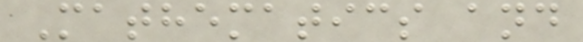Mathematics and
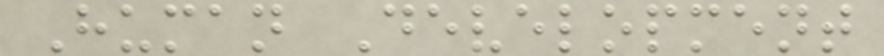Human Development
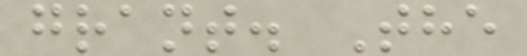grant. The
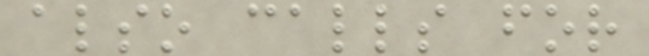also calls for
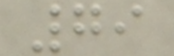79
